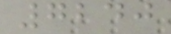7240
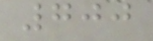700
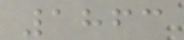1863
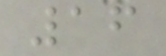16
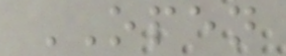OPEN
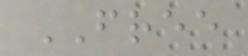FREE
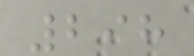298
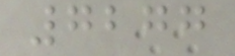7277
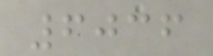6036
